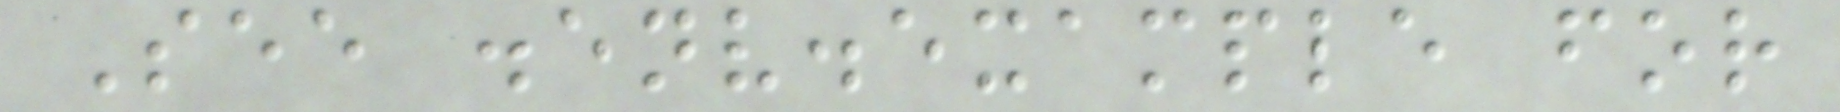See .env.example for
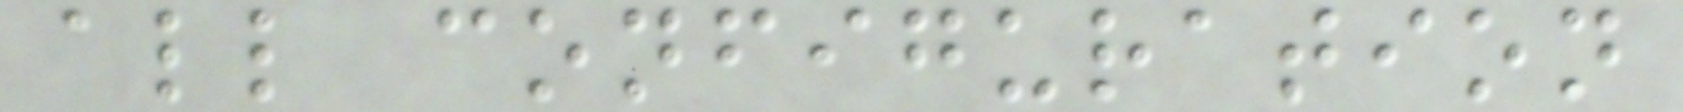all configuration
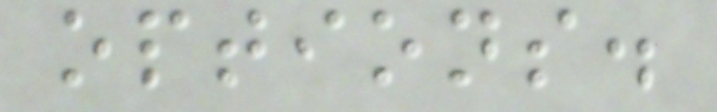options.
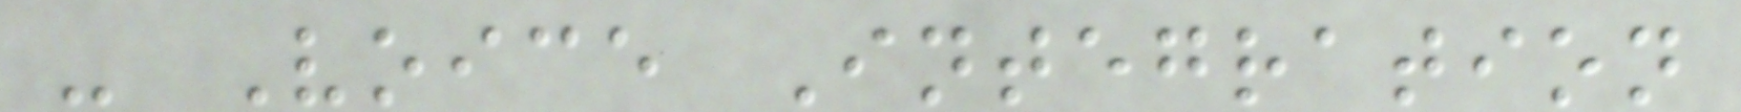- Voice Integration
